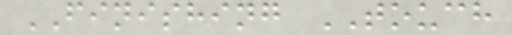FINISHING TOUCH
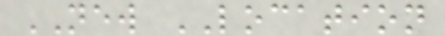NEW LOCATION
